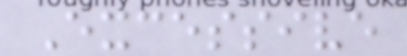Excessive
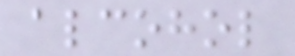alcohol
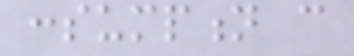consumption can
